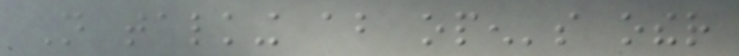Not talking about open's other
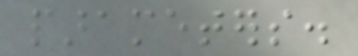parameters.
